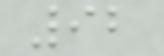92
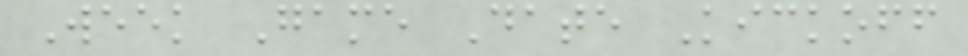Week Game Date Kickoff
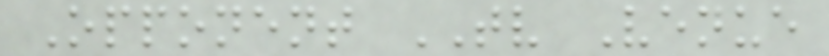Opponent TV Venue
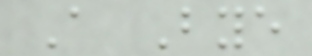A Bye
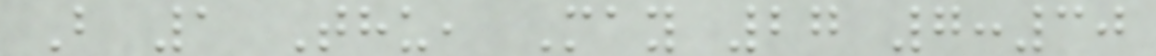B 1 Thu, May 27 7:30
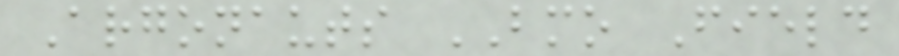Argonauts BMO Field
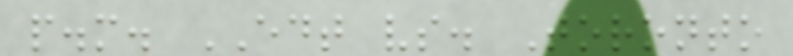p.m. EDT vs. Toronto
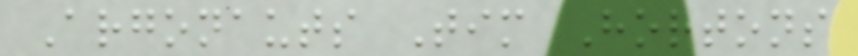Argonauts Tim Hortons
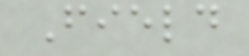Field
